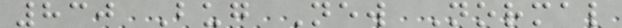830 Bug New Normal
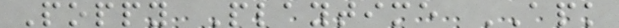Poppy Playtime APK
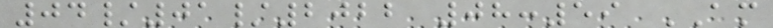04/01/2022 08:59 AM
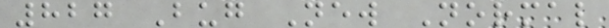827 Bug New Normal
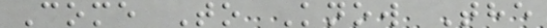Come To Know The
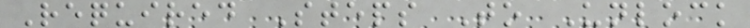Required Steps To Unlock
